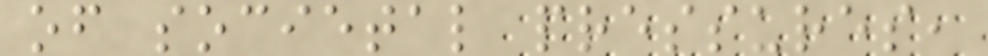of societal pressures,
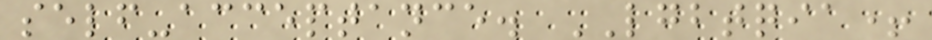self-acceptance. LGBTQIA+
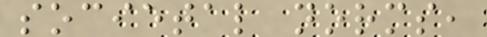societal norms,
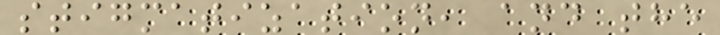stigmatization, and the
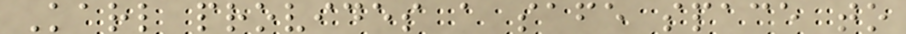Karl provides a safe space to
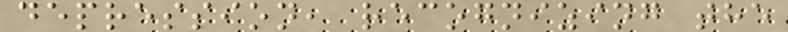depression, recognizing the
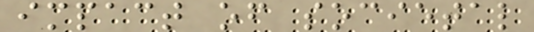impact of societal
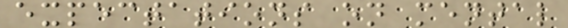expectations on mental
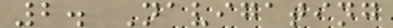2. Navigating
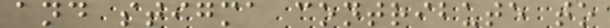and stigma contribute to
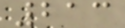213
